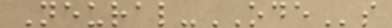Neural-ODEs
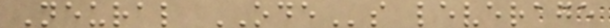Neural ODEs leverage
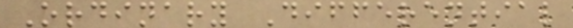Ordinary Differential
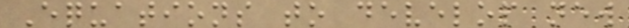Equations to develop new
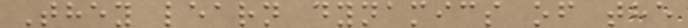They learn dynamics of the
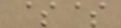$$
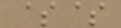$$
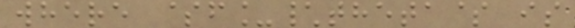where $f_\theta$ is
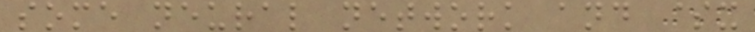some neural network and $x
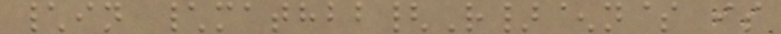\in \mathbb{R}^n$ is
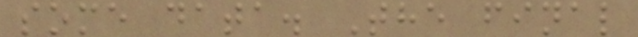some data. The final
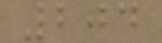204
